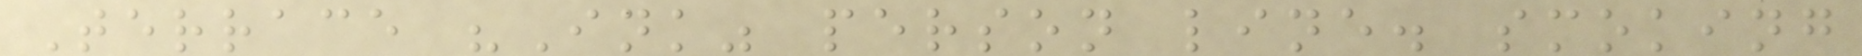Terrace "Ink" person line. smoking
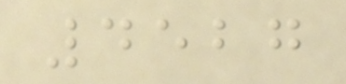4527
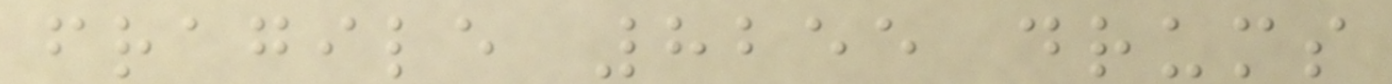fragile 8255 drums
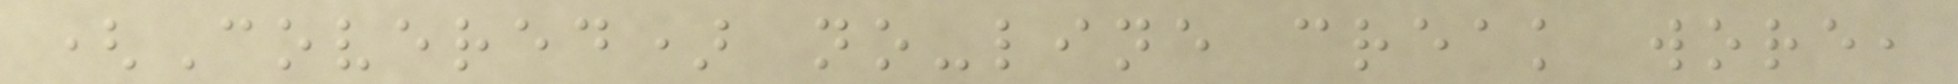(Covered) no-line creak wore,
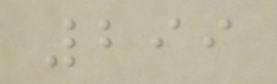299
